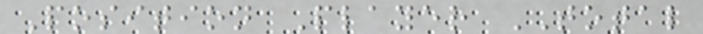Position Player TOTAL
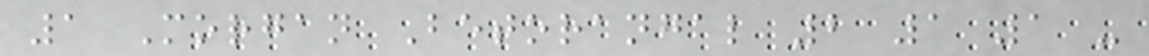1 Morgan Betorangal 2 1 1 -
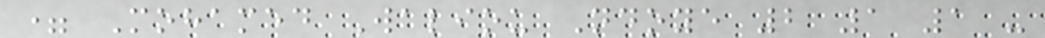= Mohamed Waliou Ndoye 2 1 1 -
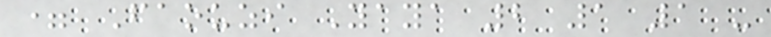= Faouzi Yaya 2 1 1 -
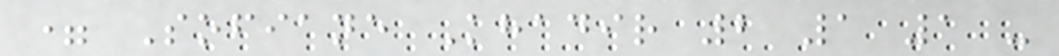= Sofiane Khadir 2 1 1 -
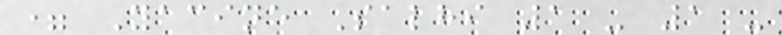= Yacine Salhi 1 - 1 -
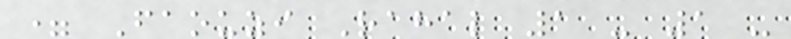= Faouzi Rahal 1 - 1 -
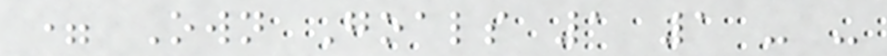= Own Goals 1 1 - -
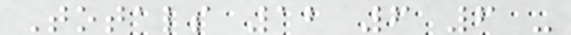Totals 12 6 6 -
